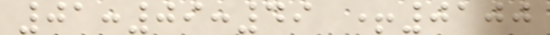01:09:49 +0100
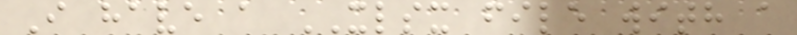I have a XLSX file with a
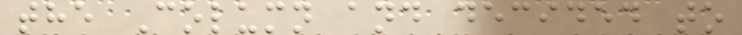the Column and decided to
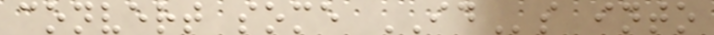convert some IDs into
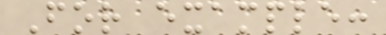For example:
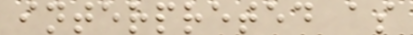interpreted as
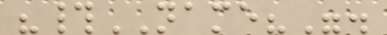"#NAME?".
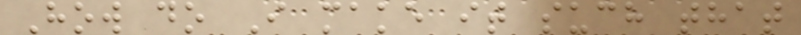How do I make it such that
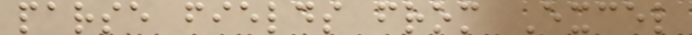parse fields from Excel
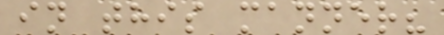in this manner?
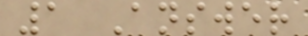1 Answer
